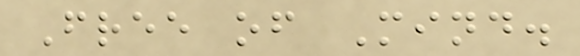Free of Mind.
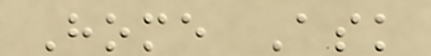Home Ask
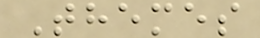Themes
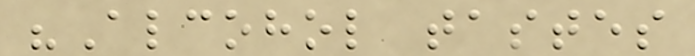"Alcohol tastes
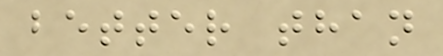better than
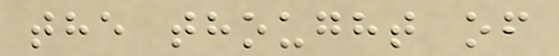the thought of
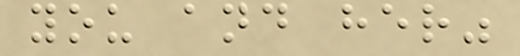you and her"
